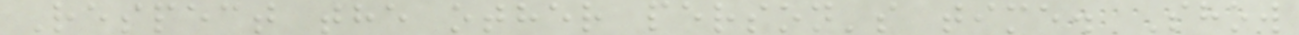Respect the other person's time. Show
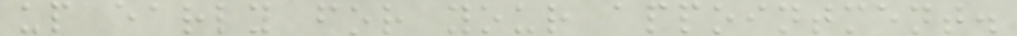up early for your appointment.
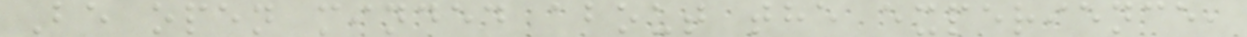Be open minded about the experience,
